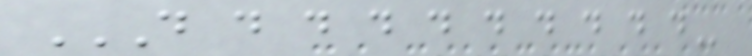D D D D D D D D D D
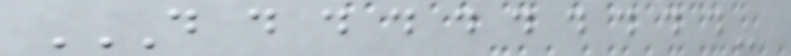D D D D D D D D D D
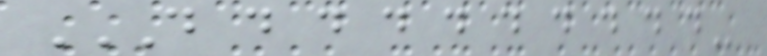D D D D D D D D D D
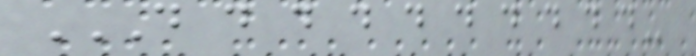D D D D D D D D D D
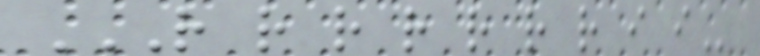R R R R R R R I I
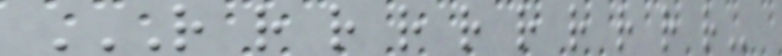R R R R R R R R R R
